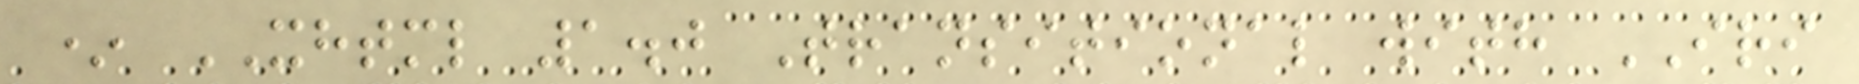* XHTML 1.0 Transitional with IRI
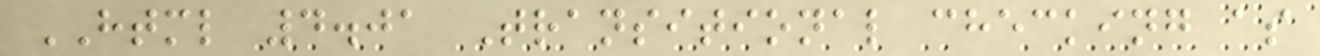HTML 4.01 Transitional checking as
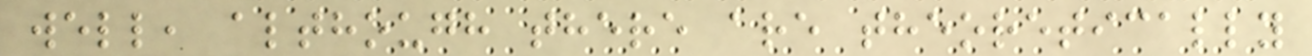well, although there are theoretically
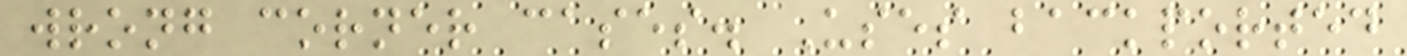wrong corner cases. Uses backported
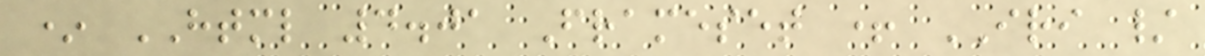* HTML 4.01 Frameset + IRI /
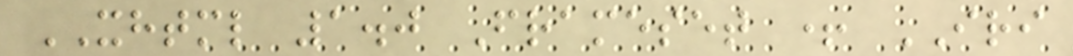XHTML 1.0 Frameset + IRI
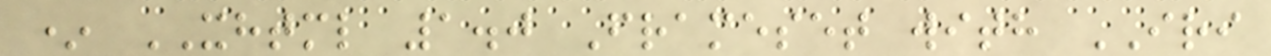* XHTML 1.0 Frameset with IRI
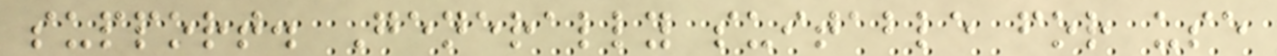support. Generally suitable for use
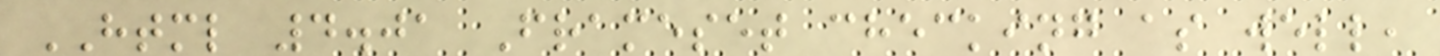HTML 4.01 Frameset checking as well,
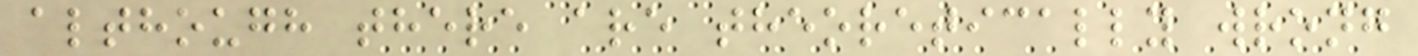although there are theoretically wrong
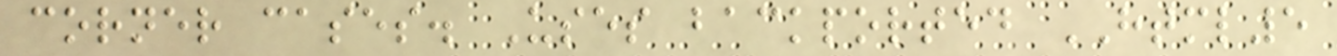corner cases. Uses backported HTML5
